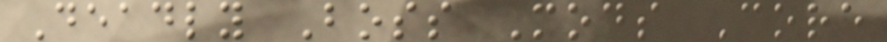Deadly Boss Mods Core
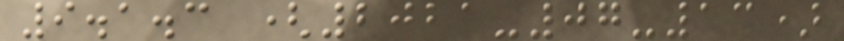9.1.3 (2021-07-13)
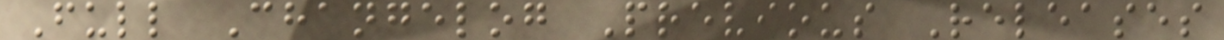Full Changelog Previous Releases
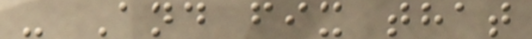- And fix that
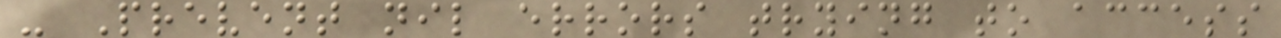- Prevent nil errors trying to access
